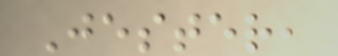Jester,
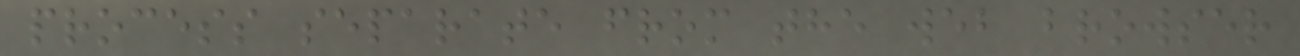process separate from the web browser
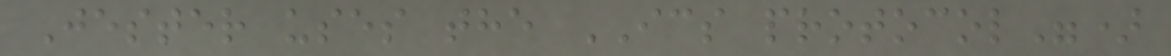Jester uses the ICS protocol")
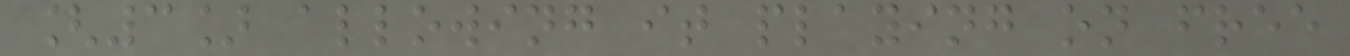[3] allowing it playing on free
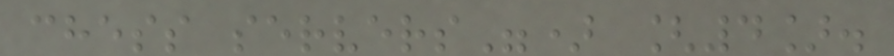chess servers") [4].
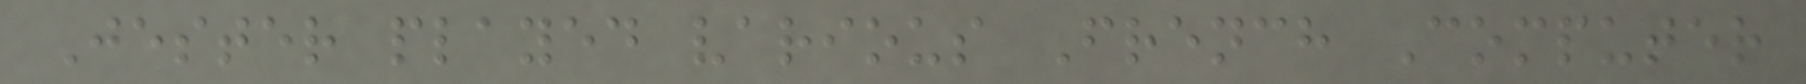Jester played various French Computer
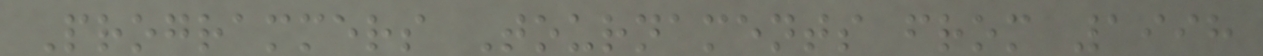Programmers Tournaments from 1998
